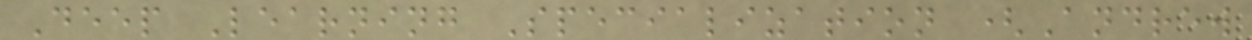Deep Learning Specialization (Andrew
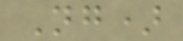Ng)
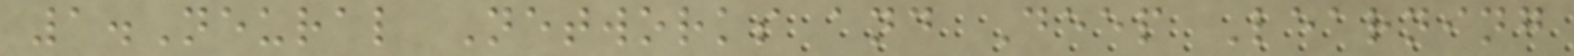1.Neural Networks and Deep Learning
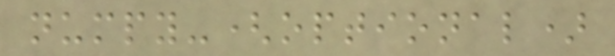numpy-(optional)
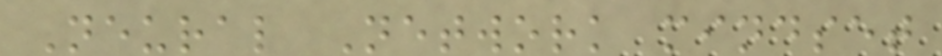Neural Network mindset
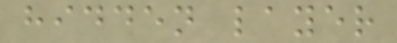hidden layer
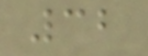32
